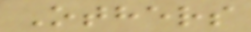Others
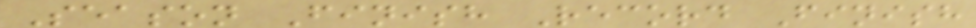Season Finish Record Finish
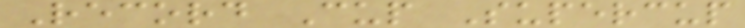Record Cup Supercup
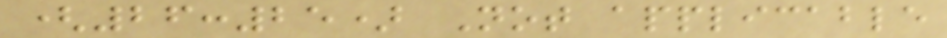(26:25) Not applicable
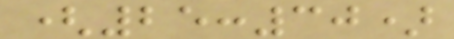(25:30)
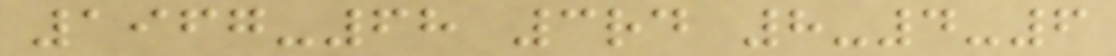1967-68 3rd 8-4-6
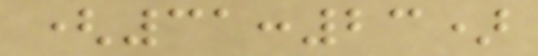(31:23)
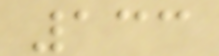133
